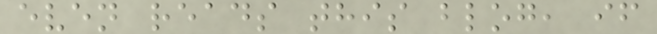even reads this blog, if
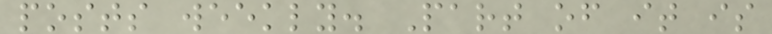posts weekly. Part of it is
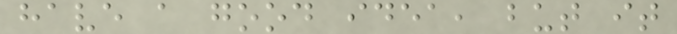have a good idea, but it
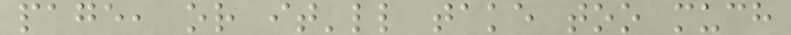page, or it'll take too much
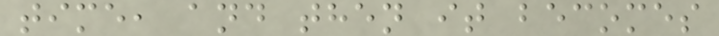time, and then it becomes
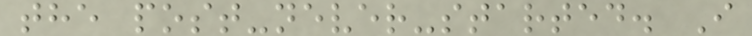the post-never-started. I
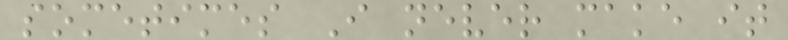sometimes I never make it
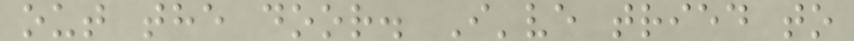out the door. I've tried to
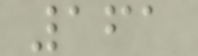161
